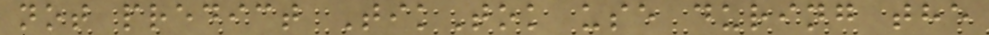not predict TikTok use during the
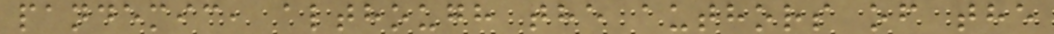pandemic, although the authors of the
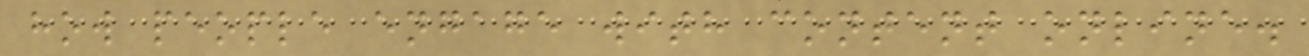how people engage with content online.
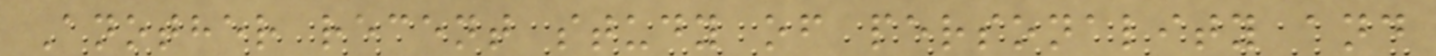Another recent study of personality and
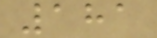181
